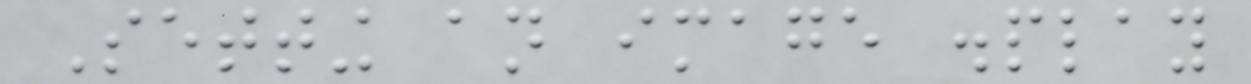Setting an image display
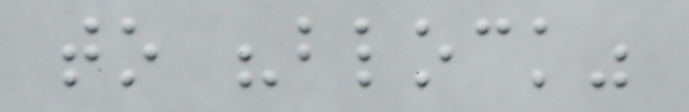to "block"
